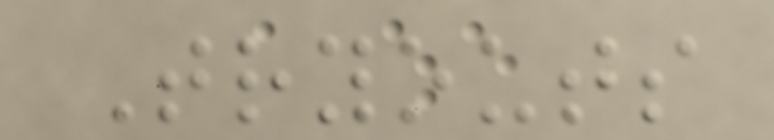Tryouts
